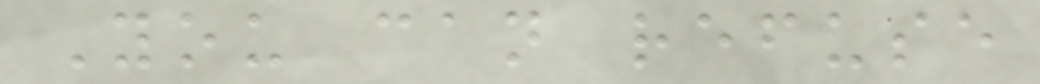You can refuse
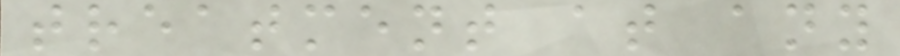treatment at any
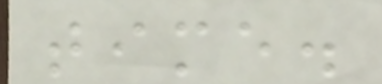time.
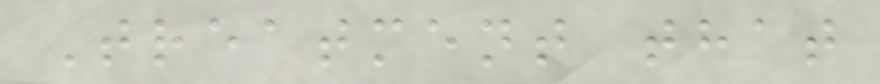Treatment that
